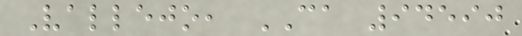Vallejo, CA 94590
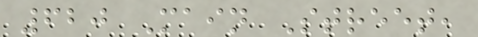620 Main Street,
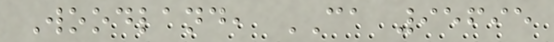Woodland, CA 95695
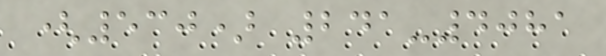(530) 241-4081
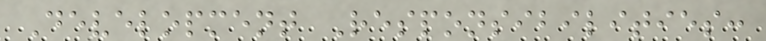Development Responsibilities:
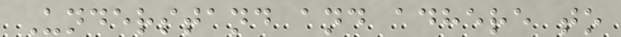Understand and adhere to
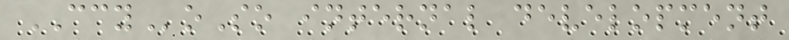CCYoSo internal development
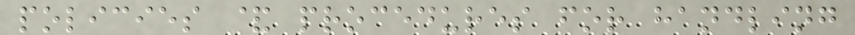policies & procedures for handling
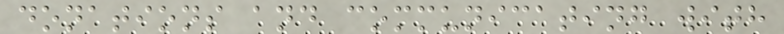donations and communicating with
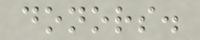donors.
